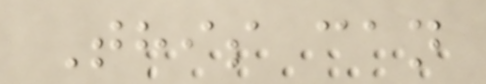This can
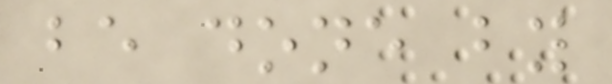be done by
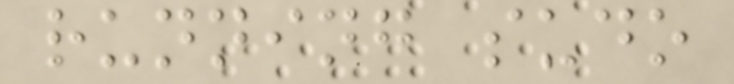running sudo
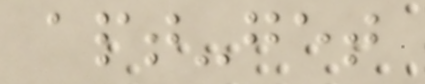apt-get
